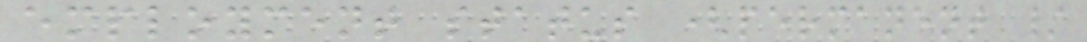employment status (permanent /
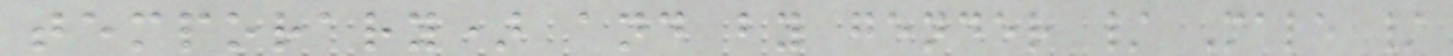temporary) and by gender / Male /
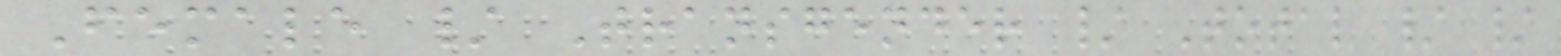Female / Transgender / Total / /
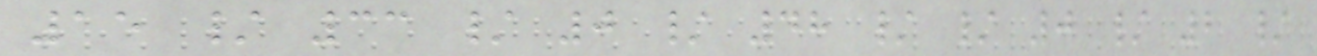15 / 33 / 0 / 48 / / 0 / 2 /
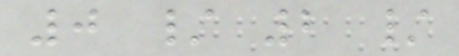0 / 2 /
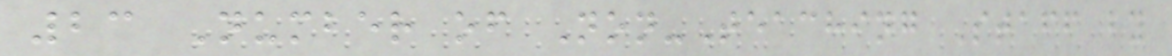23 Number of Non-Teaching Staff by
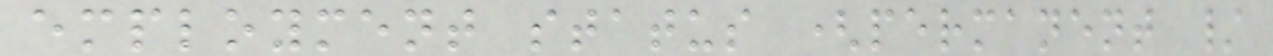employment status (permanent /
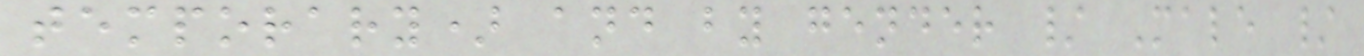temporary) and by gender / Male /
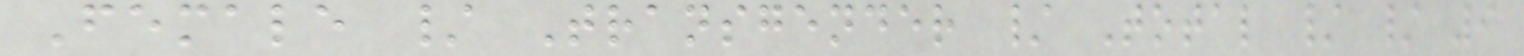Female / Transgender / Total / / 9
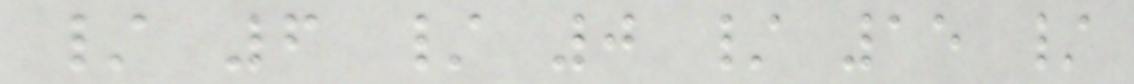/ 6 / 0 / 15 /
